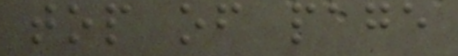top of page
